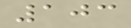103
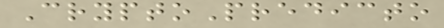CryptoPredicto
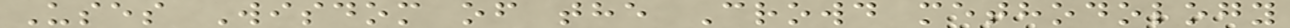Uses Wisdom of the Crowd methodology
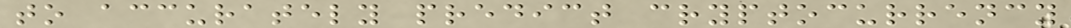to accurately predict cryptocurrency
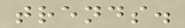trends.
